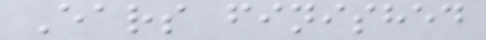Ears finished
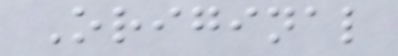Original
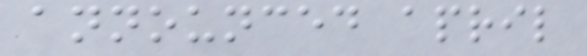announced april
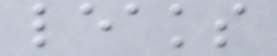leaks
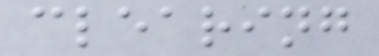clearing
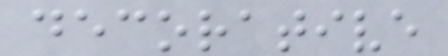decorative
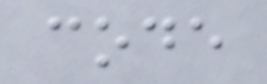code
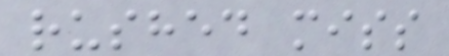rushed miss
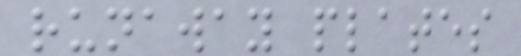runaway plates
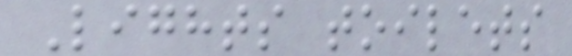Lights toilets
